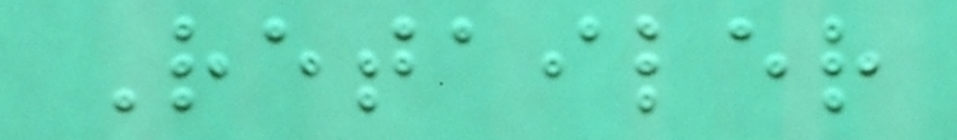Retailer
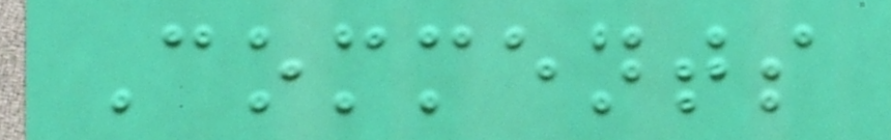Comments
